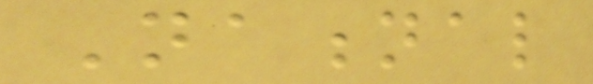National
